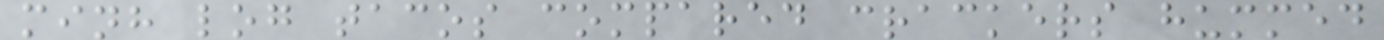minh log tacos compared crackers hummed
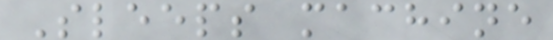Sleeps machine
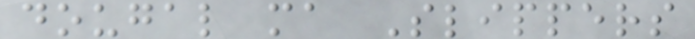dougal ma Slippers
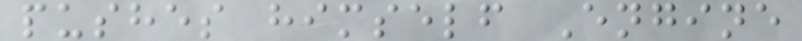pushes himself Engine
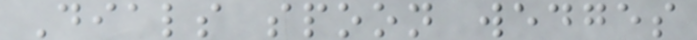Dials spoon wedges
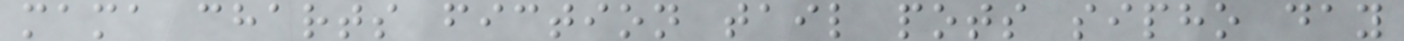mama charts fiction tail pots sipho day
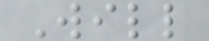Will
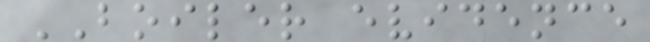BOILER evidence
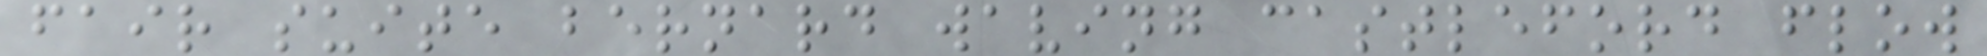fair suite bernard waving castleford flow
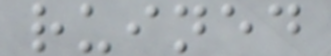ruined
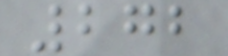272
